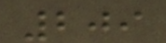209
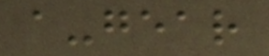a-gear
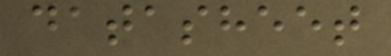datasheet
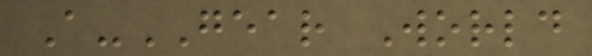A-GEAR World
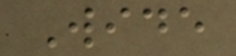Wide
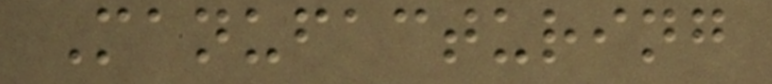Manufacturing
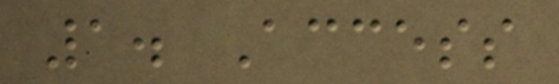1. Access
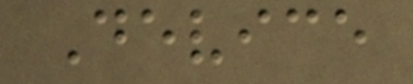Device
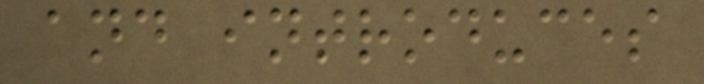and introduces
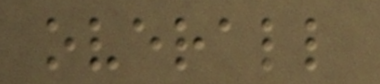overall
